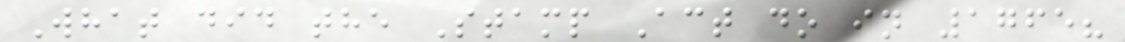What did the Stamp Act do in 1765?
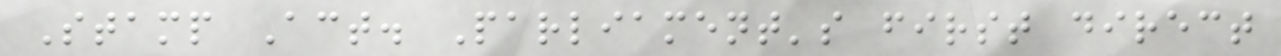Stamp Act. Parliament's first direct
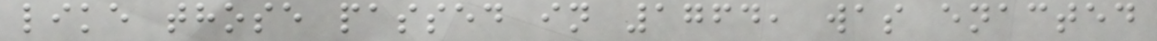like those passed in 1764, was enacted
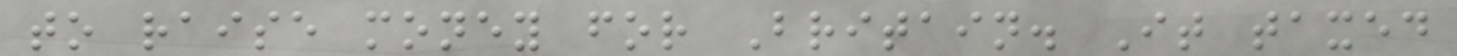to raise money for Britain. It taxed
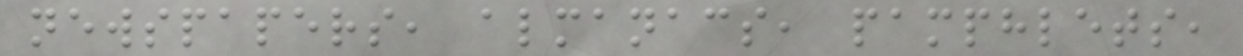newspapers, almanacs, pamphlets,
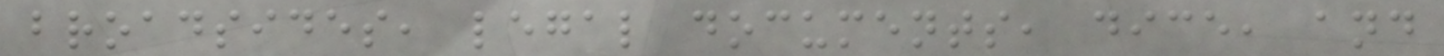broadsides, legal documents, dice, and
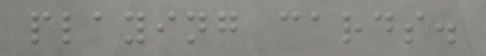playing cards.
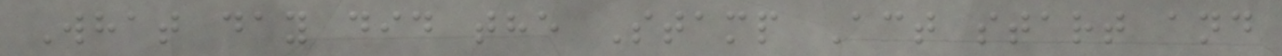What day did the Stamp Act start and
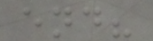end?
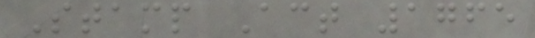Stamp Act 1765
